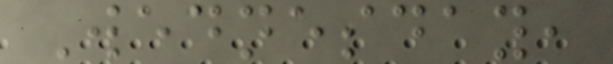Wednesday,
